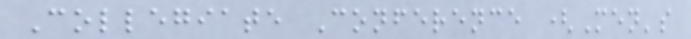Collegiate Conference (Men's
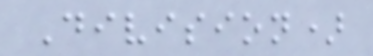Division)
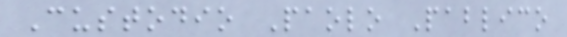Custodio Paolo Pablico
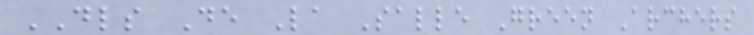DLS De La Salle Green Archers
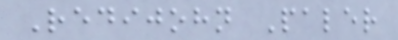Redijohn Paler
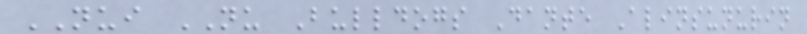NUI NU Bulldogs Dante Alinsunurin
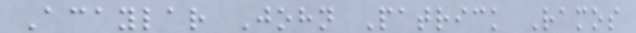Acaylar John Patrick Ramos
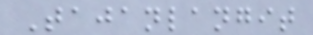Tajanlangit
